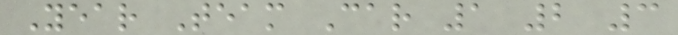Year Team Car 1 2 3
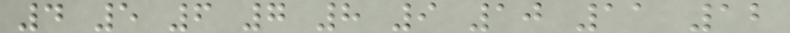4 5 6 7 8 9 10 11 12
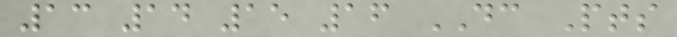13 14 15 16 DC Pts
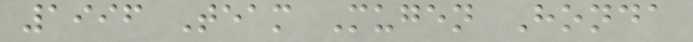1996 Team Mugen Honda
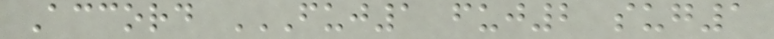Accord FUJ1 FUJ2 SUG1
